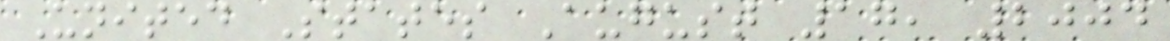United States August 17, 2004
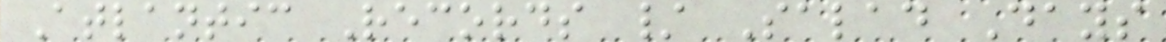Atlantic Records / Salad Days
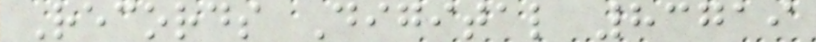Records Digital 83719
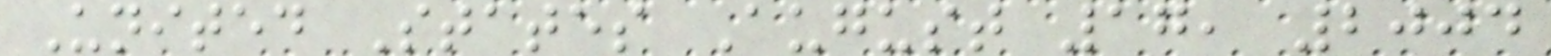United States August 17, 2004
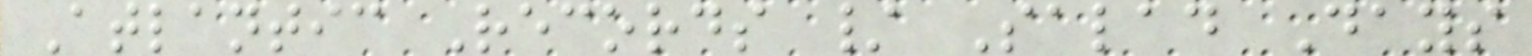Atlantic Records / Salad Days
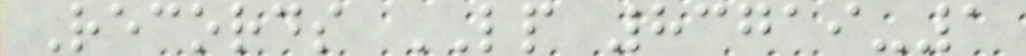Records LP 83719-1
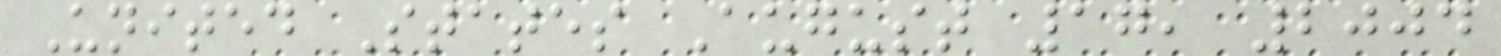United States August 17, 2004
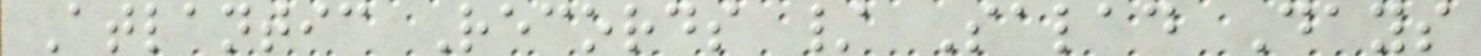Atlantic Records / Salad Days
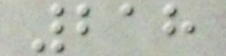218
